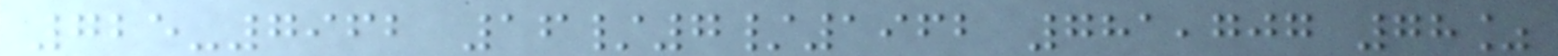725-7962 16/7/1962 781,707 78%
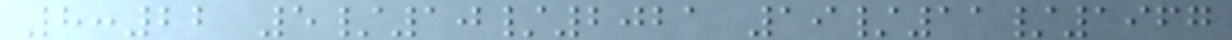8:22 5/10/2021 19/11/1967
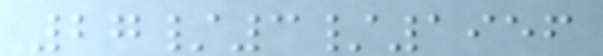27/3/1956
